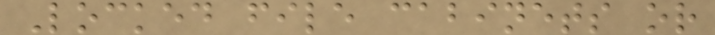Locked file cabinets or
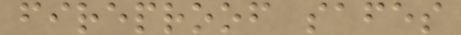fireproof safes
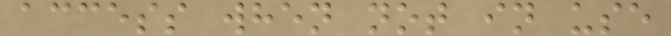access when not in use
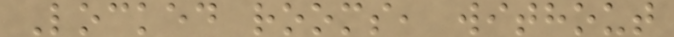Locked rooms, without
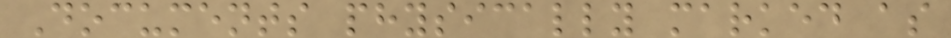Documents physically marked as
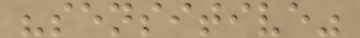"sensitive"
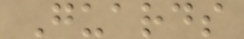Guards
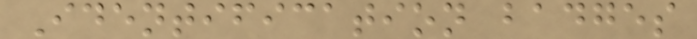Identification badges
